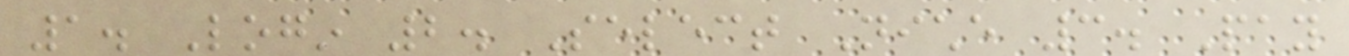1. Login 2. Select Niche 3. Pay
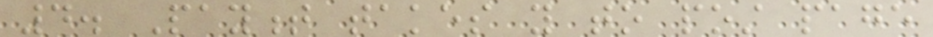4. Payment takes you to post page
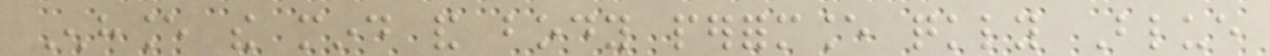Enhance the mind and body performance quickly Blue
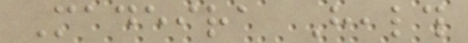Madeira Health
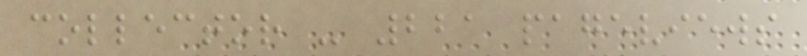collector - 221 pageviews
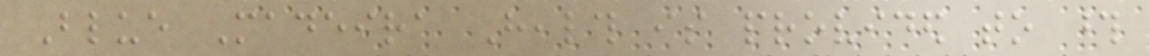Blue Madeira Health is provided to those
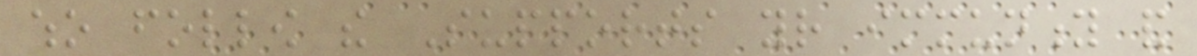who follow the Supports your immunity and
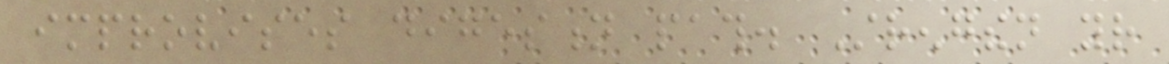improvises digestion path. Strengthen your
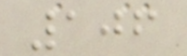106
